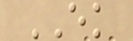EK
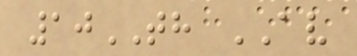10TH AV
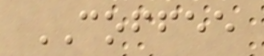COFFEE
